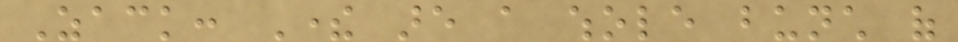Zack: There are a whole bunch of
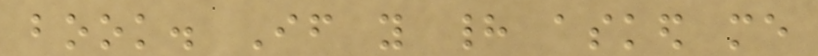book. If you had asked me
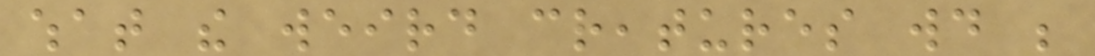what the weird creatures would be
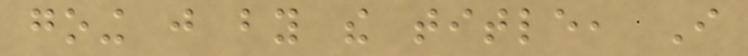going just by the title, I
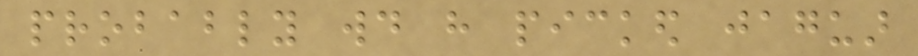probably would have picked jaguar
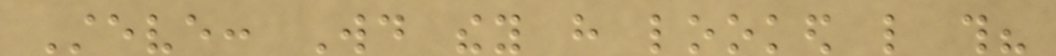Steve: Would they have looked like this?
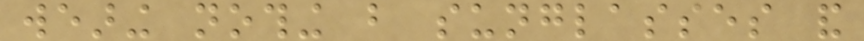wearing nothing but sunglasses and
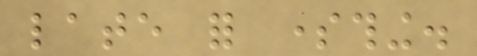late for something.
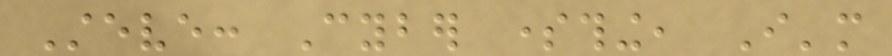Steve: Cyber something, I'm
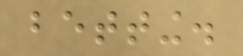betting.
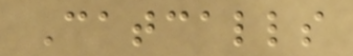Catcalls
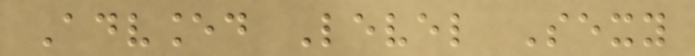Advanced Level Sexy
